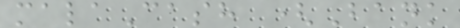malaCash (Bank
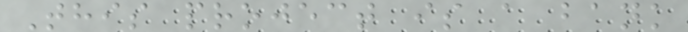This project is a bank
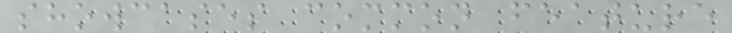showcases common feature
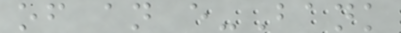of an e-Bank
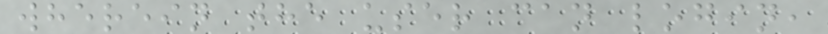wherein the user can login,
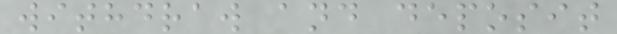withdraw and deposit
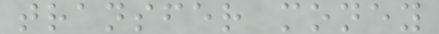transfer money
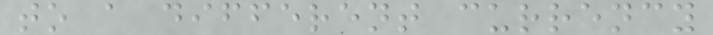to a different currency
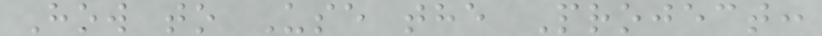How to Use the Project:
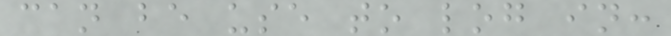can be use to log in:
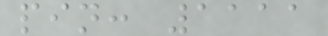pin: 1111
